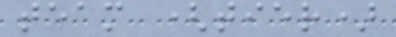team (tier)
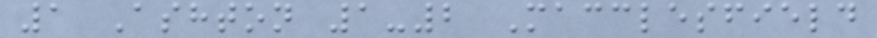1 Ashton 1-2 Macclesfield
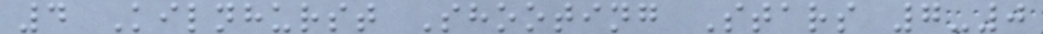4 Kilnhurst Shooting Stars 7-0
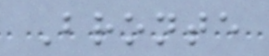Bronte
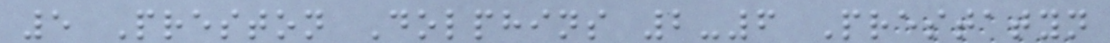5 Preston Dolphins 2-6 Prestatyn
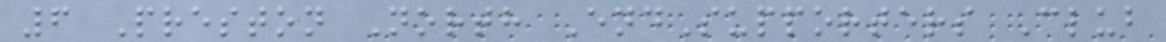6 Preston North EndSupporters Club
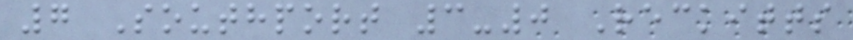7 Southport 3-0 Reckitts
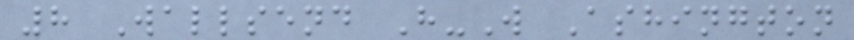8 Wallsend H-W Ashington
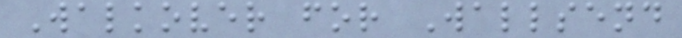Walkover for Wallsend
